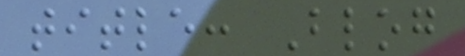title: Blog
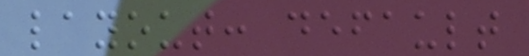layout: default
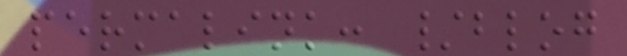permalink: /blog
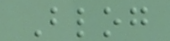Blog
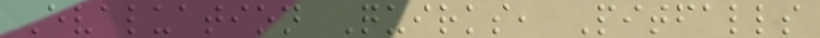Evaluation Quirks, Pitfalls
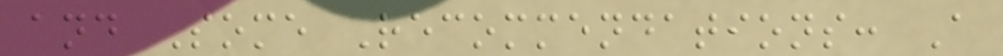and Some Recommendations: A
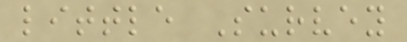little Survey
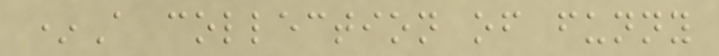*A collection of funny
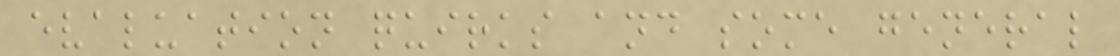evaluation quirks and some general
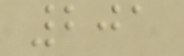201
